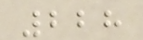228
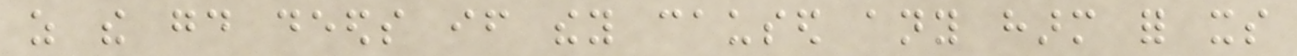as the good deeds if they caused any harm for its
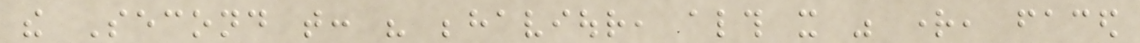the Second that: his behaviour, although it was right, faced
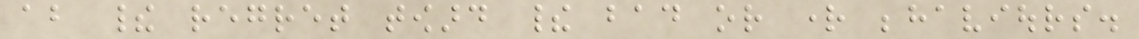about their regret toward their bad or right behaviours.
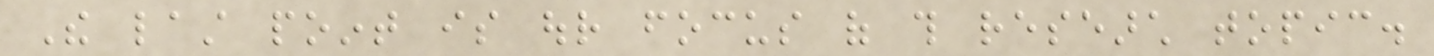The last point is our focus of this research topic.
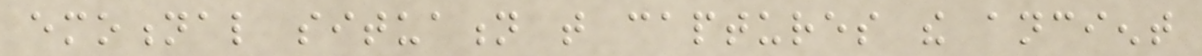emotional situation that captures the ancient
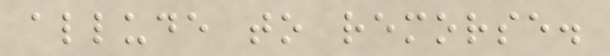allude to remorse.
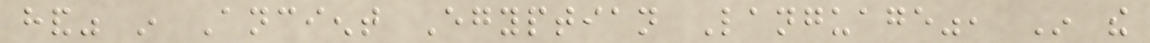hand" in Ancient Egyptian Language", In the
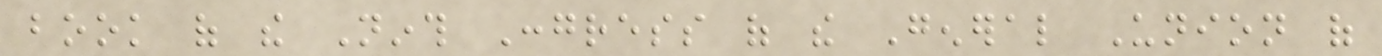book of the Ninth Congress of the General Union of
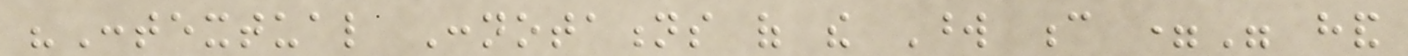"Contextual Connotations of the Word c =" hand
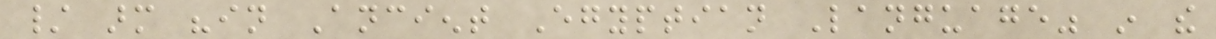/ arm "in Ancient Egyptian Language" in the
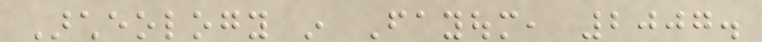Archeology in Fayoum, 2007.
